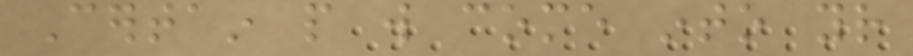Certain people will come into your
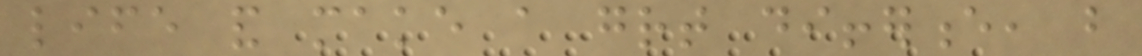life and make a great difference, but
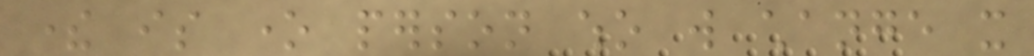there is one person who will change it
